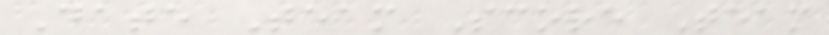Date Team Score Team
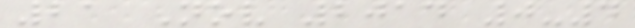21 Nov 2014 0-4
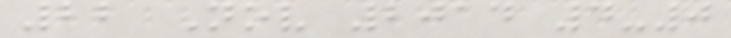22 Nov 2014 4-0
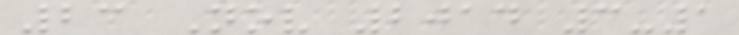23 Nov 2014 3-1
